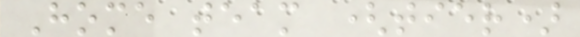Home team (tier)
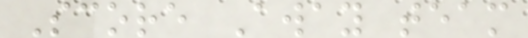Score Away team
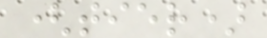(tier)
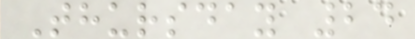Thursday 24
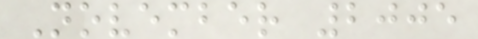November 2005
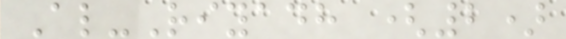Al-Riyadh (2)
